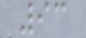93
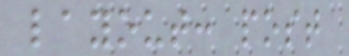layout: post
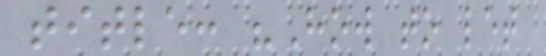title: "How to let
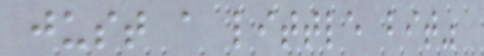just a little bit"
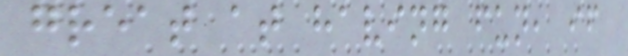great at having fun, if
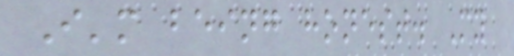I'm being honest. My
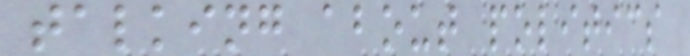talking about politics
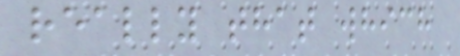really that which
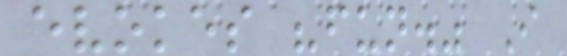evokes "fun." I
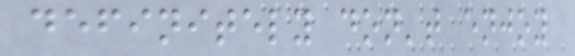definitely don't enjoy
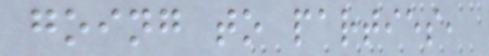going to parties,
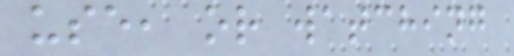use, or watching
